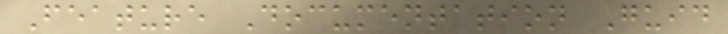Feature Documentation Guid
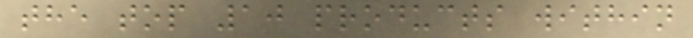the top 10 products within
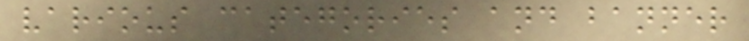various categories and banner
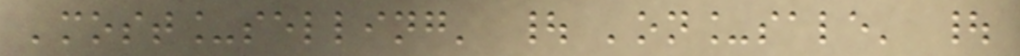'most_selling' | 'on_sale' |
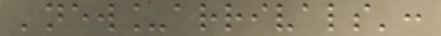'new_arrivals':
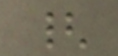{
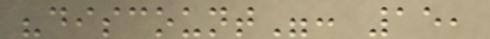"discount": 15,
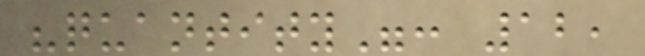"quantity": 12,
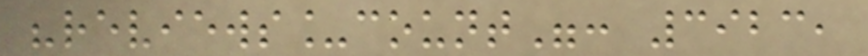"reviews_count": 3923,
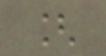[
